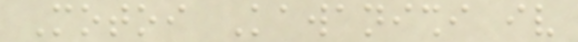Motoi Kawanishi iv
